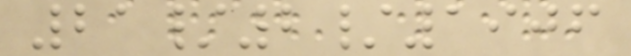21/2/1906
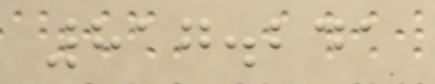817.241
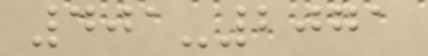401-2071
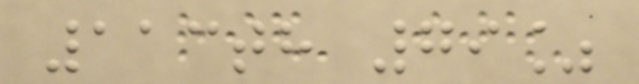113th 79%
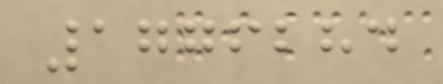1776284
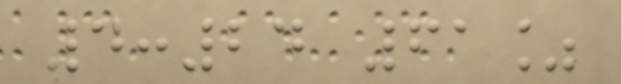4:24 61%
